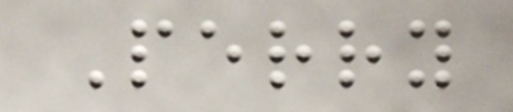Perry
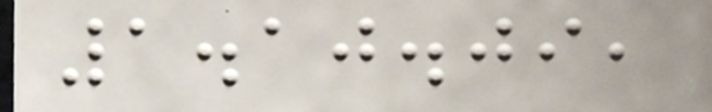1.10.09,
